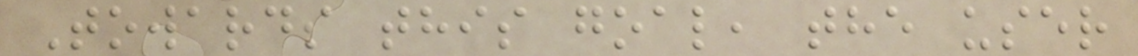Towards this goal, the user
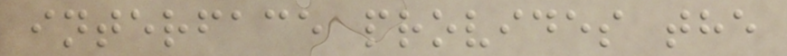interface provides the
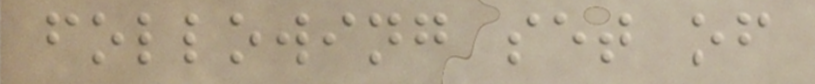following set of
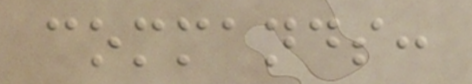commands:
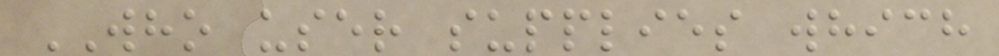WHO user supplies which
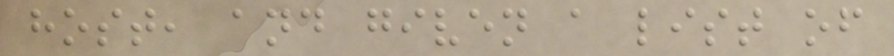host, and given a list of
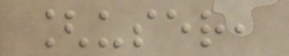[user,
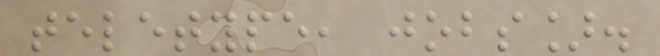teletype, jobs].
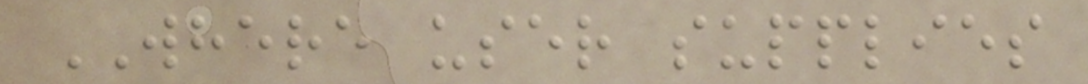WHERE user supplies
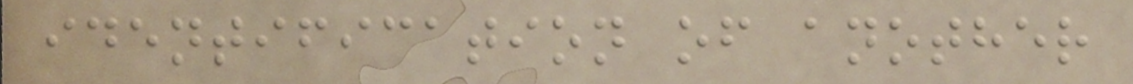identification of another
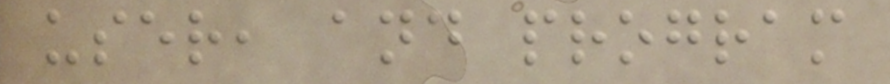user, and program
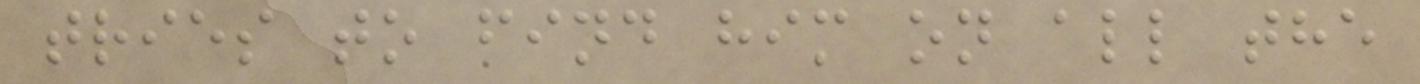tries to find him on all the
